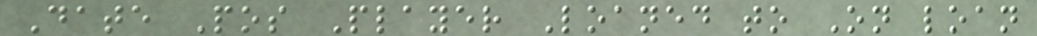Date Pos Player Loaned to On loan
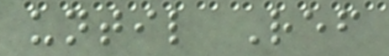until Ref
